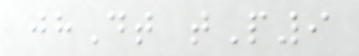jhDt tP9
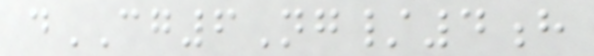dCG6Ng/4h
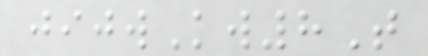jijwKw8T
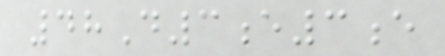48D3e3e
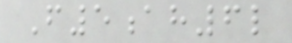F5ah6l
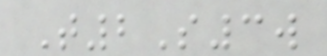T2S3w
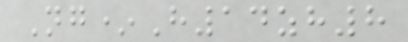Ng*H14zh8
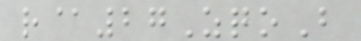r@27ZqoB
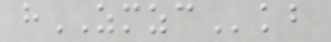hZMZCkb
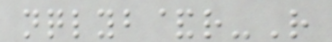nqlyb&r-R
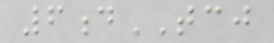6dTCJ
